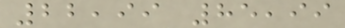22,99 85,99
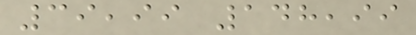39,99 148,99
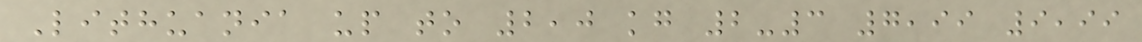Lithuania up to 2,0 kg 2-3 7,99 9,99
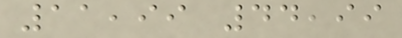11,99 44,99
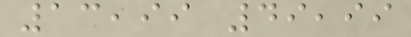13,99 49,99
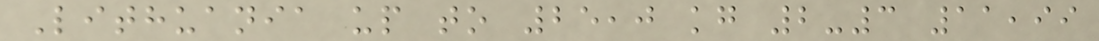Lithuania up to 25,0 kg 2-3 11,99
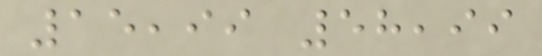15,99 58,99
